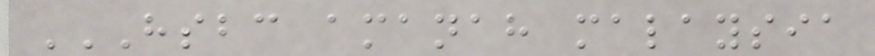HSBC AMANAH MALAYSIA
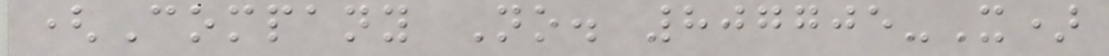(Company No. 807705-X)
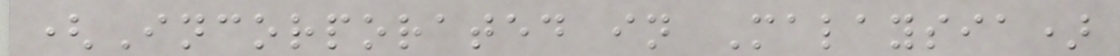(Incorporated in Malaysia)
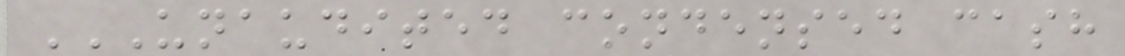UNAUDITED CONDENSED CASH
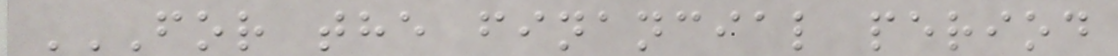FOR THE FINANCIAL PERIOD
